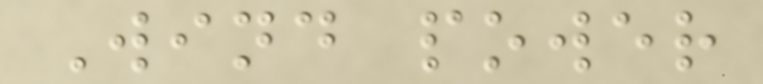Wind power
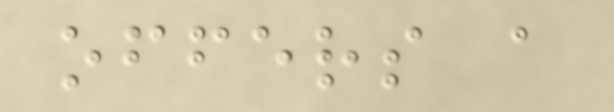offers a
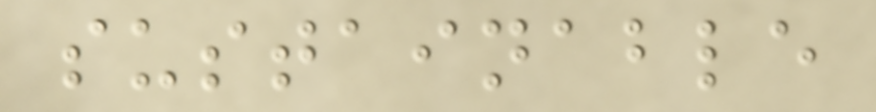sustainable
